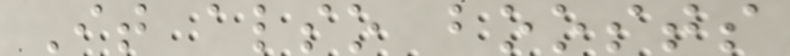It also boosts
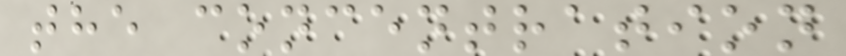the concentration
